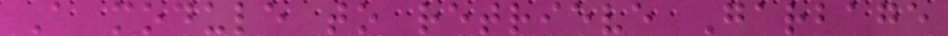A module to retrieve Garbage
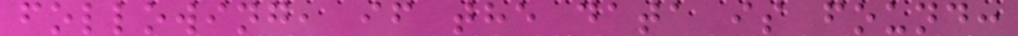following, if the data is found:
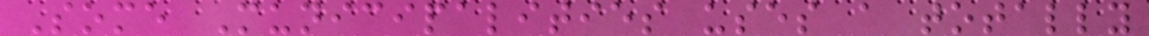Some Municipalities uses a totally
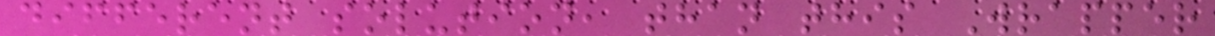different solution, than this Wrapper
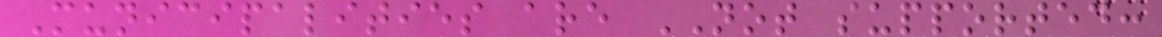Municipalities are NOT supported:
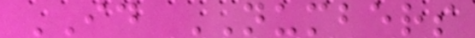ID NUMBERS
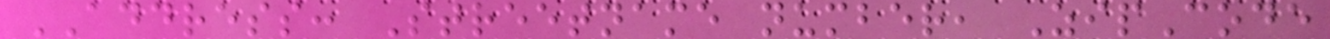ADDRESS: Streetname number, ZipCode
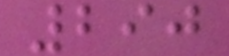290
